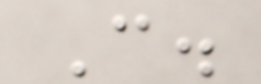C.
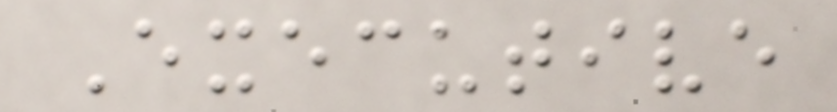Executive
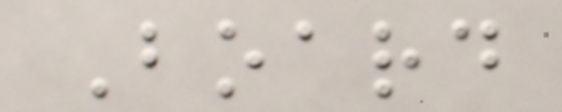Board
